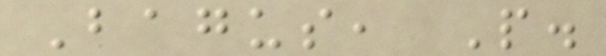Bagus, P.
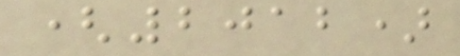(2012)
